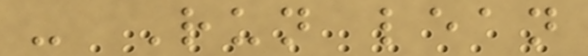- Run lean
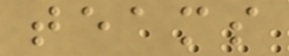teams
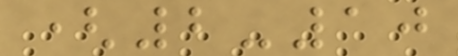(2-10
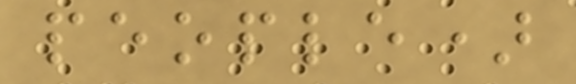people)
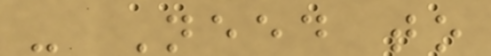- Need to
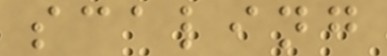scaling
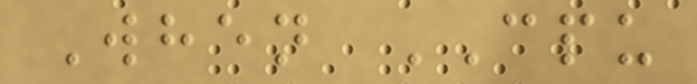When CPU
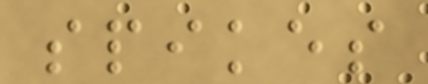spikes
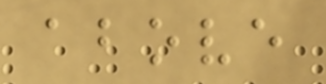above
